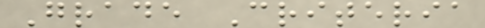Grade Criteria
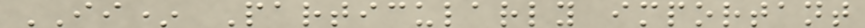II* Particularly important
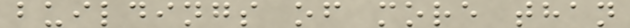buildings of more than
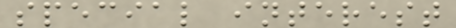special interest
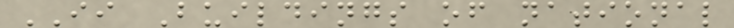II Buildings of national
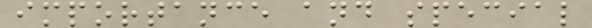importance and special
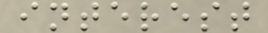interest
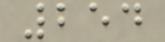254
